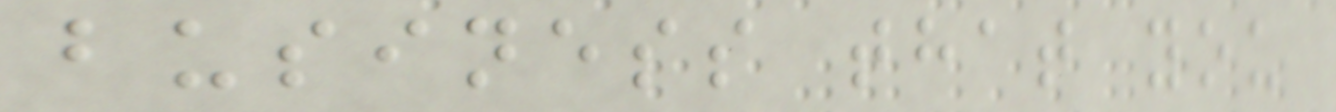business that you
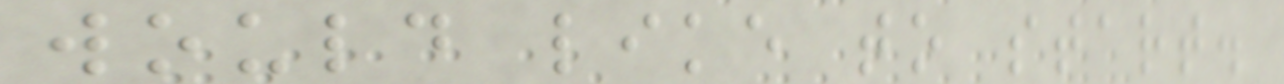would like to start.
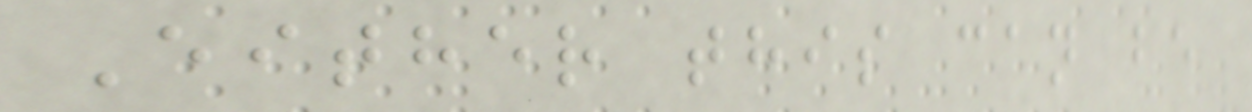Either this can be
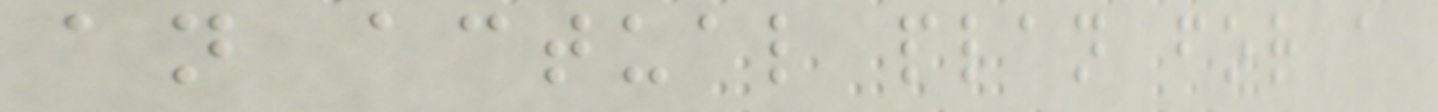an actual plan for a
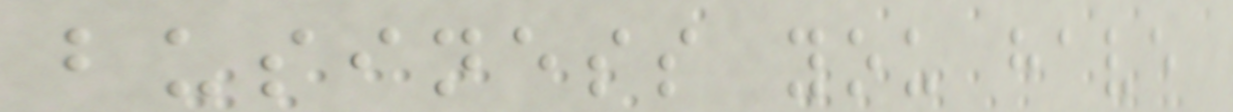business you have
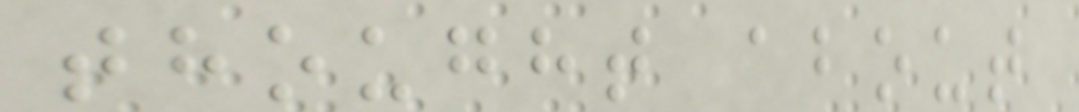thought about
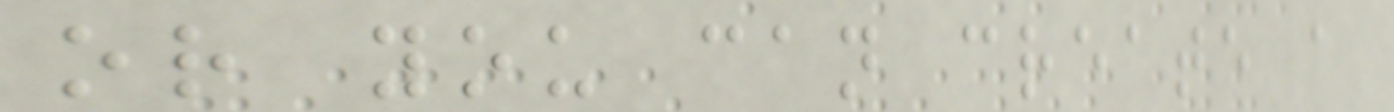or you can create a
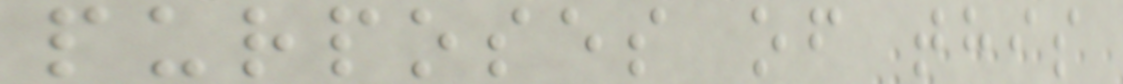purposes of this
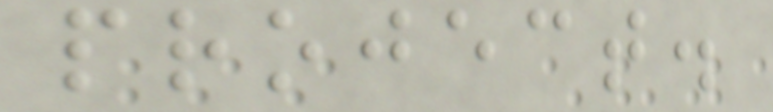project.
